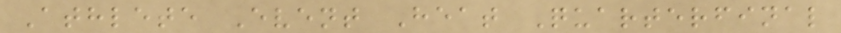Athlete Event Heat Quarterfinal
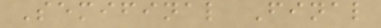Semifinal Final
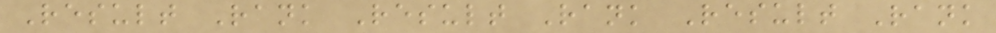Result Rank Result Rank Result Rank
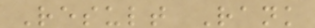Result Rank
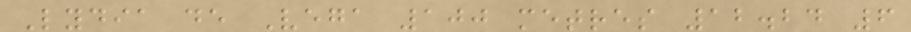Lydia de Vega 100 metres 12.24 6
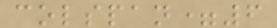colspan=6
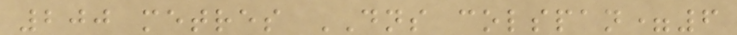200 metres DNS colspan=6
